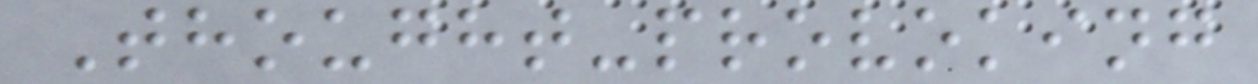Thought-provoking
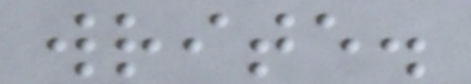write.
